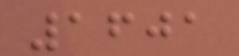1601
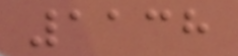1138
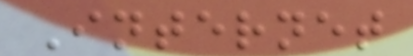Internet
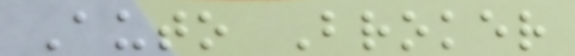Auto Broker
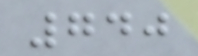740
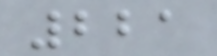221
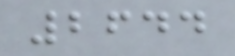2644
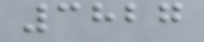3827
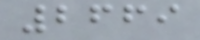2669
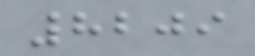8209
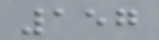157
